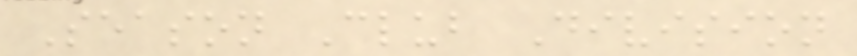Season Club Division
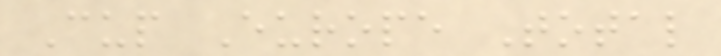Cup Europe Total
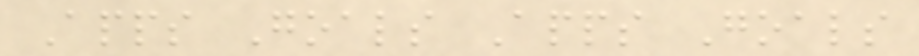Apps Goals Apps Goals
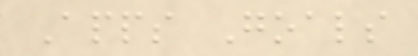Apps Goals
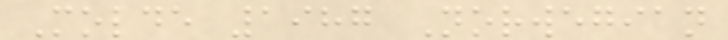Molde 1987 Norwegian
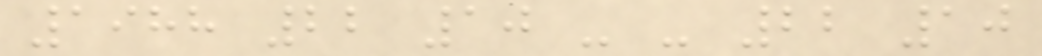1988 22 10 - - 22 10
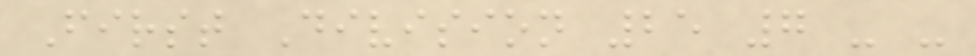First Division 25 7 - -
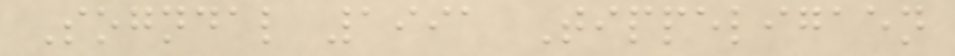Sogndal 1991 Tippeligaen
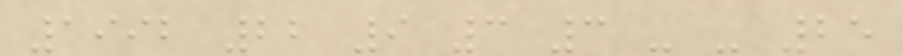1992 22 9 3 3 - - 25
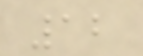12
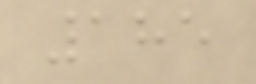185
